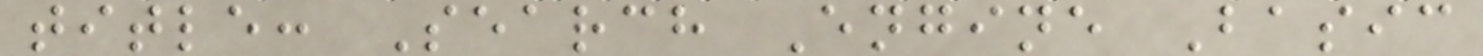title: Search Engine Basic
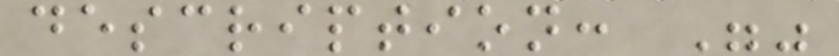description: ""
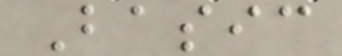Basic
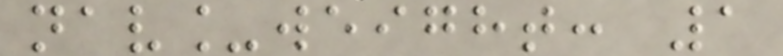nav_weight: 1
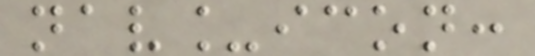nav_icon:
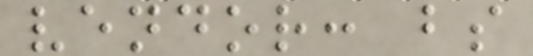vendor: bs
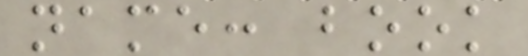name: book
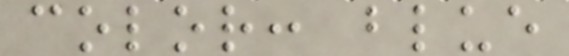color: blue
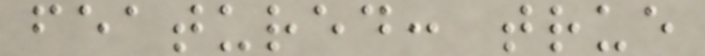featured: true
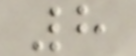8
